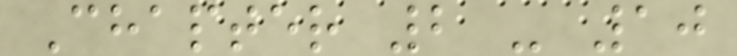Chapter 2 - 10
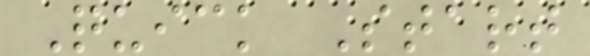Quick Start
